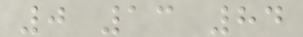0 13 84
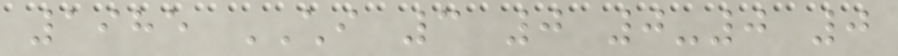1985 CHI 3 0 0-0 0
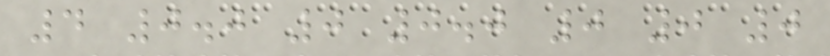4 0.0 0 0.0 0 0 0
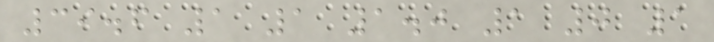39.6 1 1 1.0 1 0 1
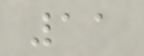11
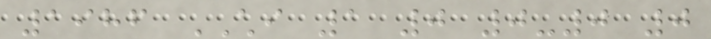1986 CHI 1 0 0-0 0
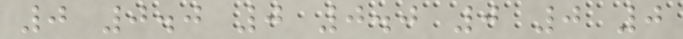0 0.0 0 0.0 0 0 0
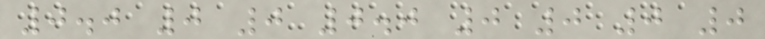0.0 0 0 0.0 0 0 0 0
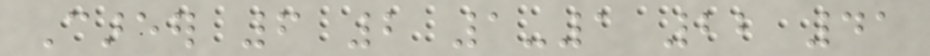Career 6 2 1-1 22 41
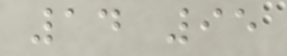14 95
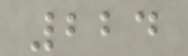224
